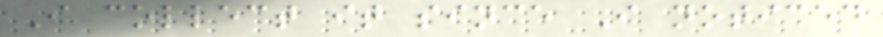I collect it since I noticed
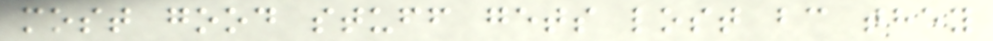most good stuff gets lost bc they
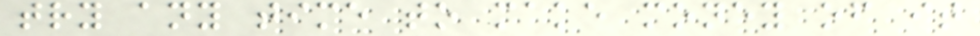try any time to make money of it
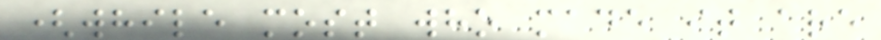(while most who made it are
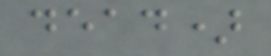dead)
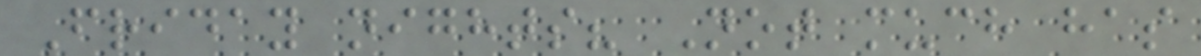Friday nights? Not much has
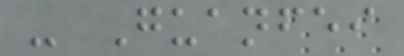- Guanfei
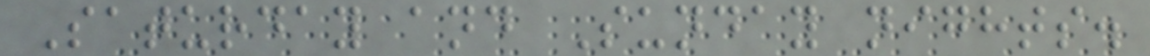Saturday and Sunday nights.
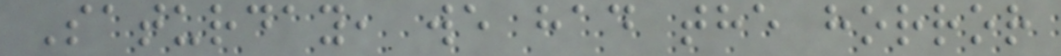Saturday, we had the horror
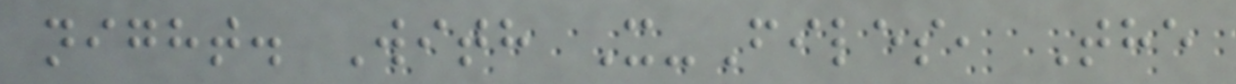night. With X-Files, The
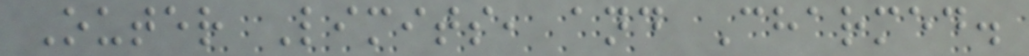Outer Limits, and Charmed.
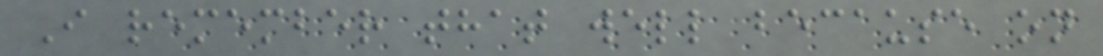I remember that well because on
